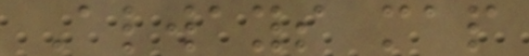Always map
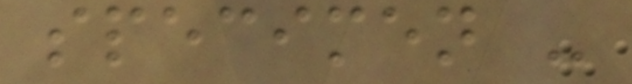specimen -
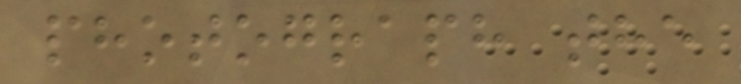photograph the
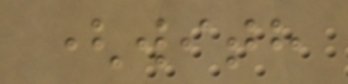(with
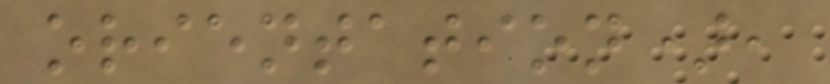orientation),
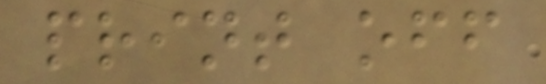print off
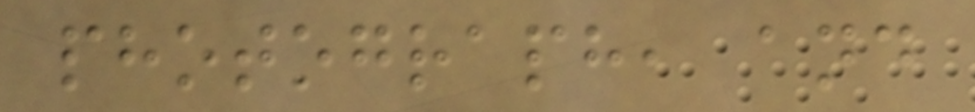photograph, and
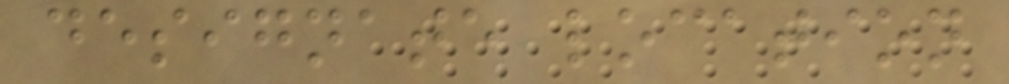designate location
